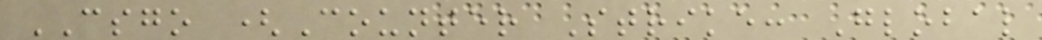CSGO (Counter Strike: Global
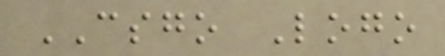CSGO Logo
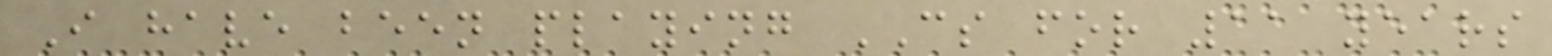I have been playing CS for 11 years
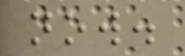now.
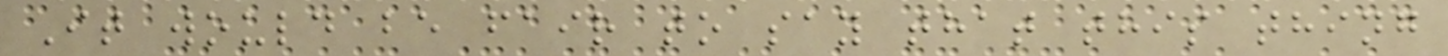It would be fair to say that this thing
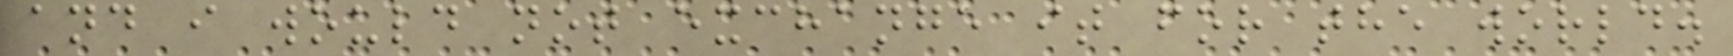and i would not exchange it for the world.
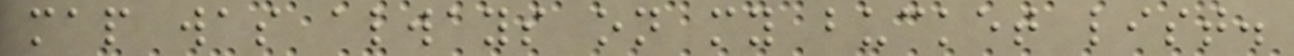map was always on my bucket list.
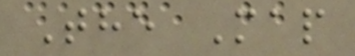The Map
